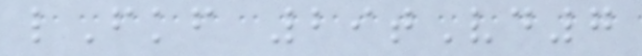lFkf 29tVd7
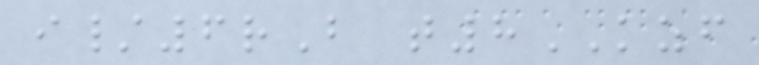i/6rB t8KZF
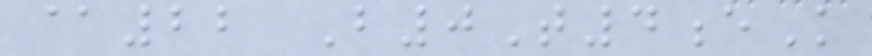@22 B0T4eK
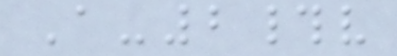A-2#v
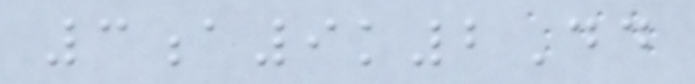3a9k2Dd
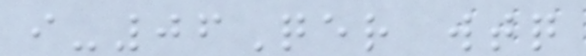i-06Qer wtq
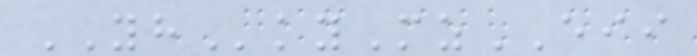YHkyMzEII
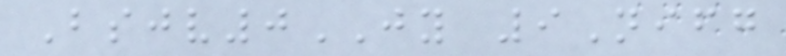Bsjv0JY 9Nifg
